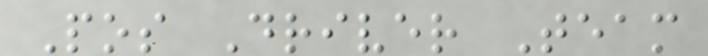Pos Driver Team
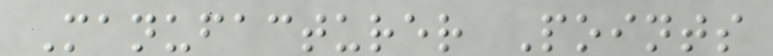Manufacturer Points
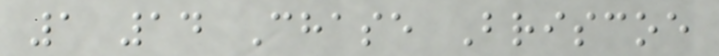1 14 Chase Briscoe
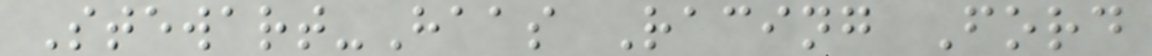Stewart-Haas Racing Ford
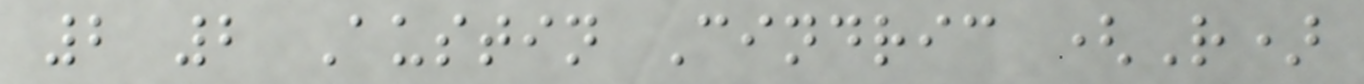2 2 Austin Cindric (R)
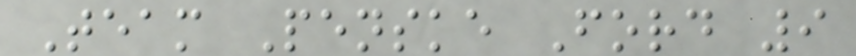Team Penske Ford 9
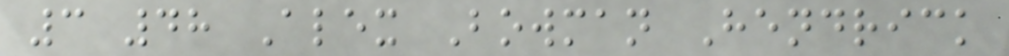3 48 Alex Bowman Hendrick
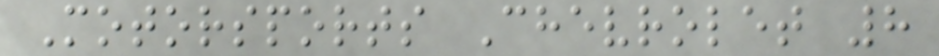Motorsports Chevrolet 8
